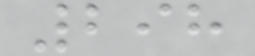298
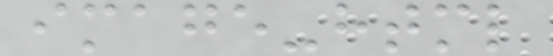image-html
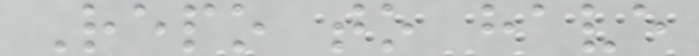Repo to have
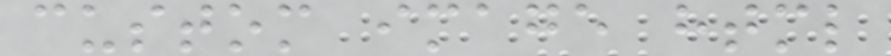custom image html
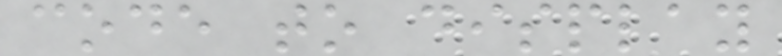code to display
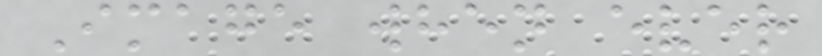Image when ever
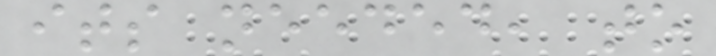its needed, to
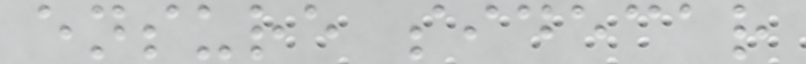ensure sidecar
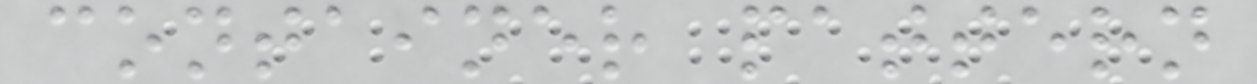container pattern
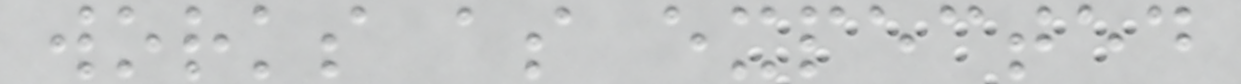works as expected
